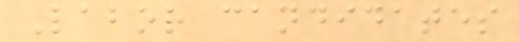Labor candidates
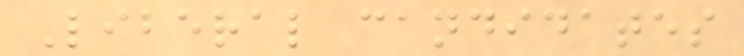Liberal candidates
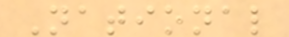National
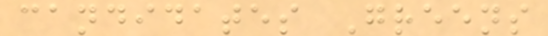candidates Greens
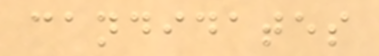candidates
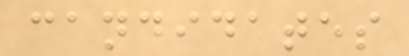candidates
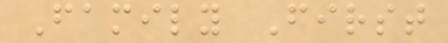Family First
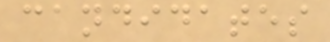candidates
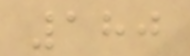180
